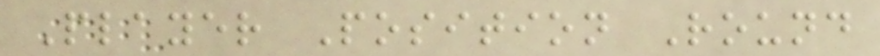Player Position Round
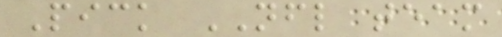Pick NFL team
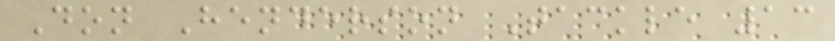Don Henderson Tackle 13
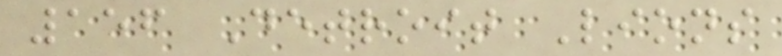156 Detroit Lions
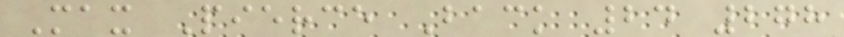Max Pierce Back 24 278
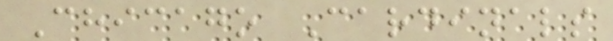Chicago Cardinals
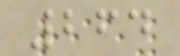264
